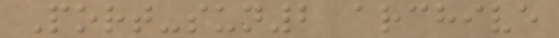Port-sun2 archive
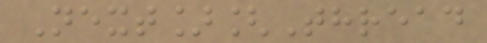Next][Thread
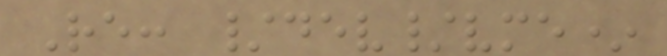Re: /dev/vme*
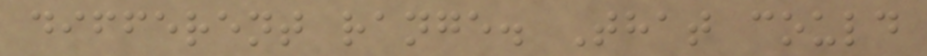different range. That could
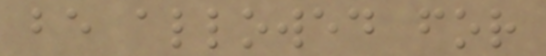be allowed for
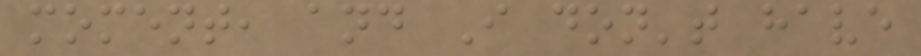moment, and I don't have
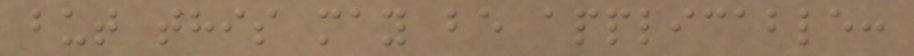but this may be applicable:
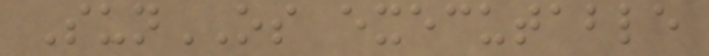SunOS executable
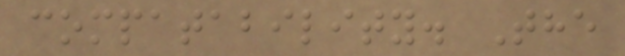compatability. The
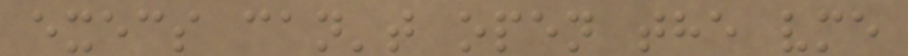execs can't open the vme
